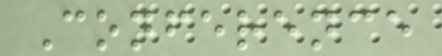Conference
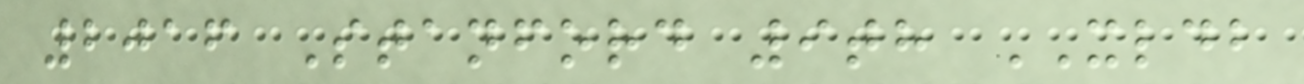2016 Stanford 9th XLDB
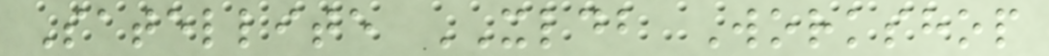Satellite XLDB Workshop
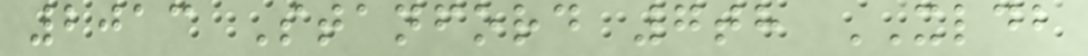2013 Stanford 7th XLDB
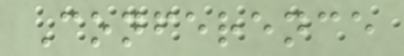Conference
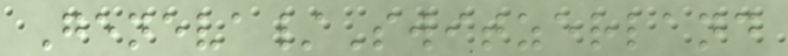Geneva/Switzerland
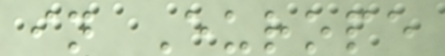in Europe
